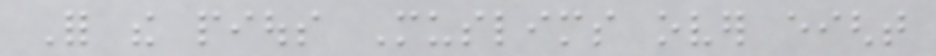For the pious Muslims over eight
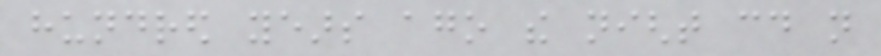hundred years ago the night could not
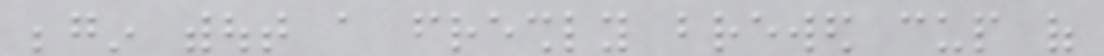begin without a freshly brewed cup of
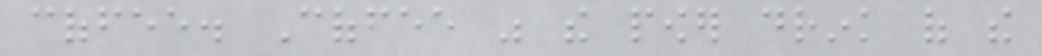coffee. Coffee was the power drink of the
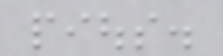pious.
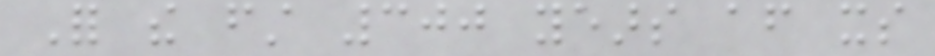For the first 300 years after its
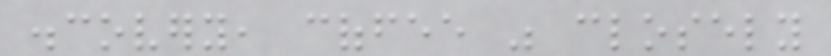discovery, coffee was closely
